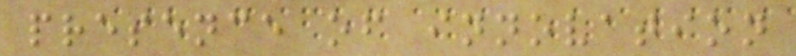presence of innovation
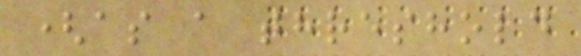(as a threshold
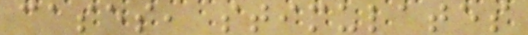cases, stimulates
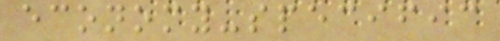economy-specific
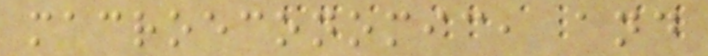macroeconomic, and
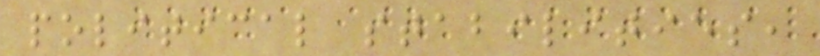political stabilities,
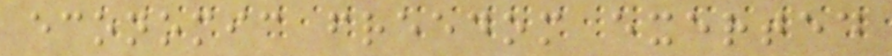economic freedom exerted
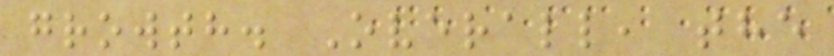growth. Overall, the
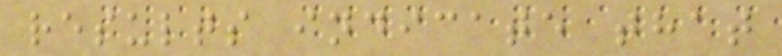results indicate that
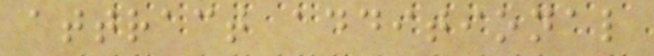attract additional
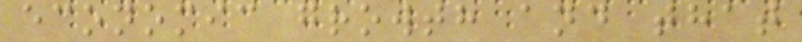economic growth and that
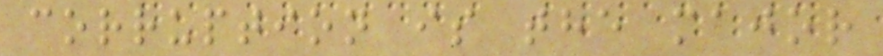corruption is the major
